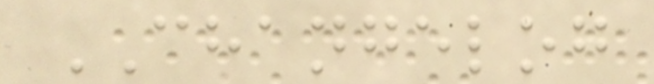CHANGELOG
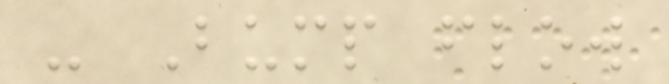- Bump flow
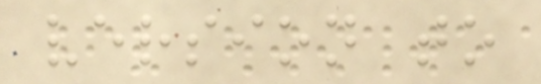version to
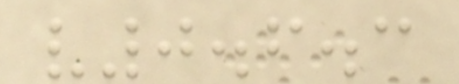v0.6.3
